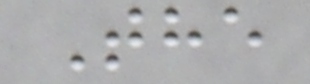The
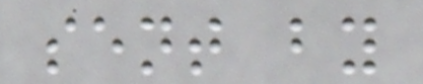sent by
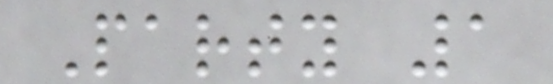Party 1
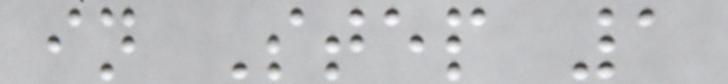in Step 1
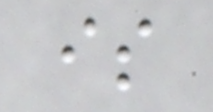is
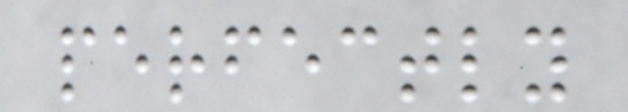perfectly
